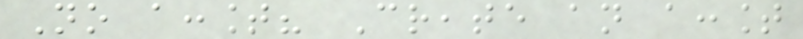No account? Create an account
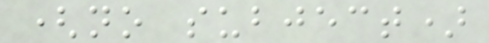(no subject)
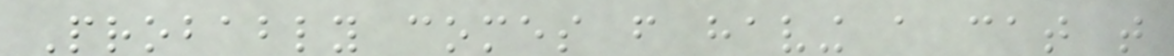Probably comes from having a cat that
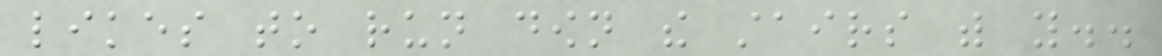likes to run down the stairs with you..
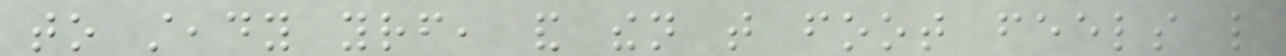to steady yourself, and then that foot feels like
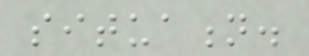situation.
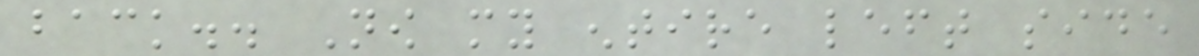back.. Now my entire left side
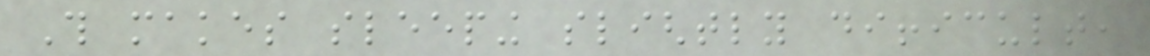This makes sleeping slightly difficult,
